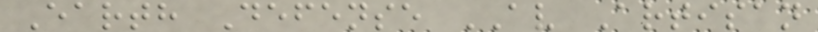Earth Defense AV Artisan
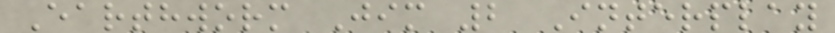Earthworm Jim 2 Interplay
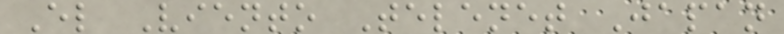El Viento Telenet Japan
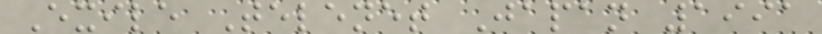Exile Telenet Japan 1991
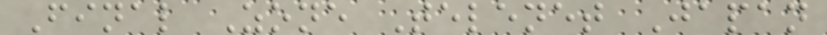Final Zone Telenet Japan
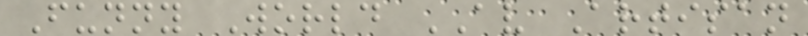Funny World AV Artisan
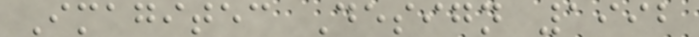Imagitec Design 1992
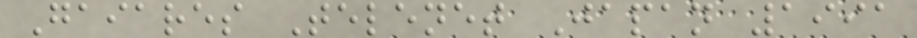Gaiares Telenet Japan 1991
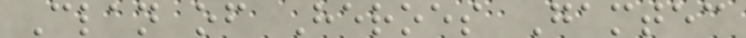Clan of Heroes Gamtec
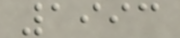1993
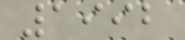1992
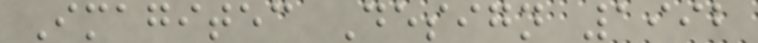Imagitec Design 1992
